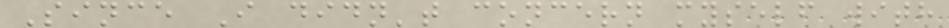Since I didn't concern myself with
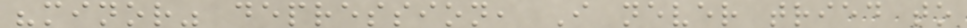"minor" depression, I never tried to
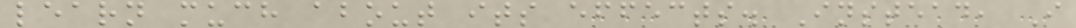learn much about its effects. Instead, I
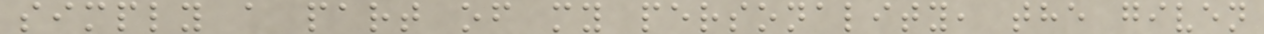simply a part of my personality, the given
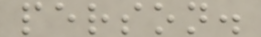person.
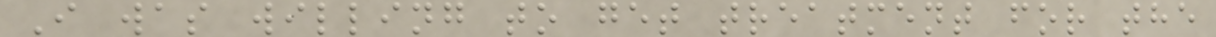I was willing to get treatment for the
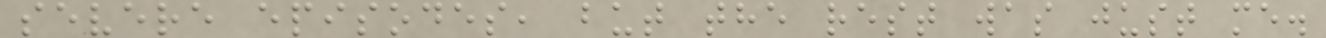severe episodes, but the rest was just me.
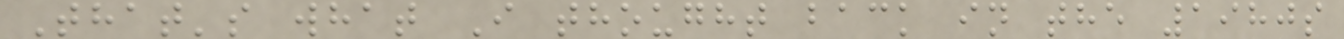That's what I thought back in the 1980s
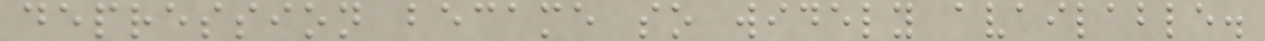depression became so widely available.
